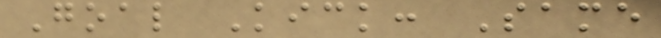Goal Kick: Same
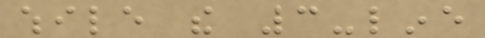while the 3-line
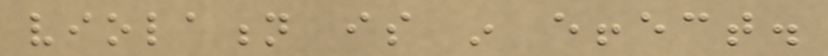violation is in effect.
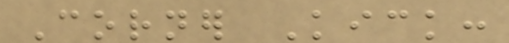Corner Kick:
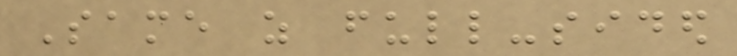Same as full-sided
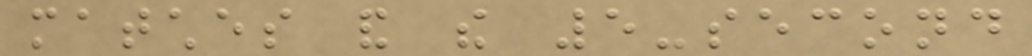matches and the 5-second
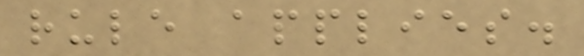rule applies.
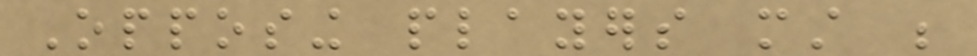Opposing players must be
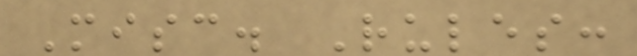Misc. Rules:
